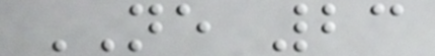NE 23
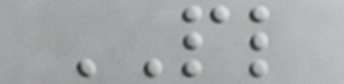PL
